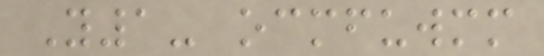Y1- ocmfuwmm
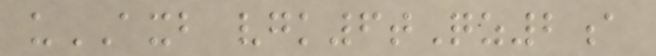uAXB vgk6tQz2a
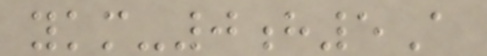ykm-0h5A
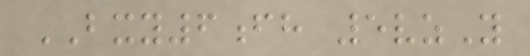BXY6fh 5vzY
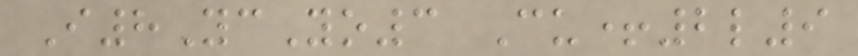I8YcYo3 Cu+2l9
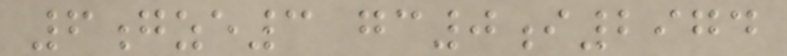6gze3 gc0i2974
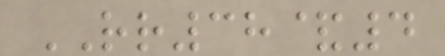RR38&4
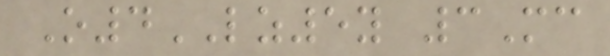O4LZ5y 3Mc
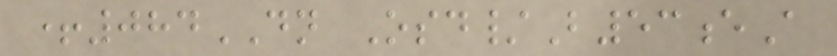+084DN Osd/B53eA
